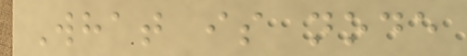What is node
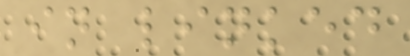in linked
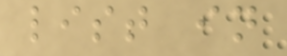list in
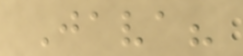Java?
